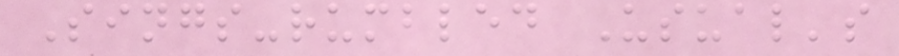Sings-rumbled Usual's
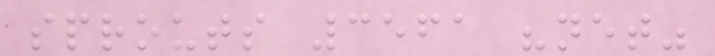sprouts 3561 "net"
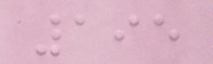195
